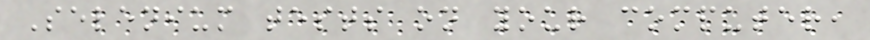Selenium tests on your computer,
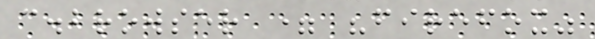c.browser = "firefox"
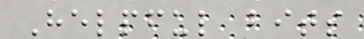Helpful bits
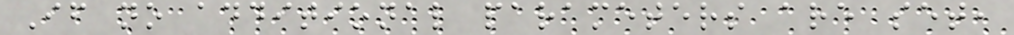If no additional parameters are set,
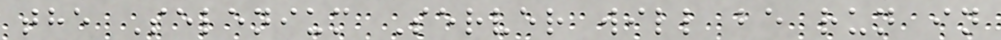the Selenium Server will be run in
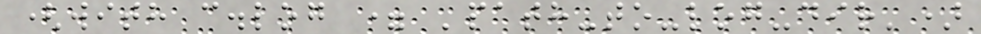(with c.log = 'path-to-log-dir')
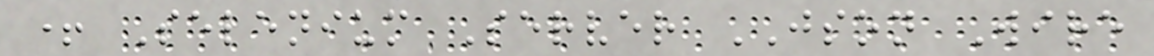+ Selenium Server JSON Wire
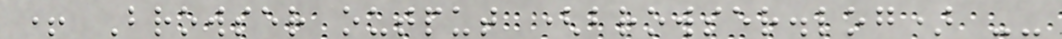+ Browser output (browser.log) --
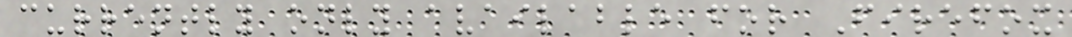currently only available for Firefox
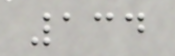134
